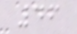46
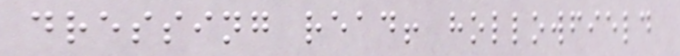dressing read! hollowfield
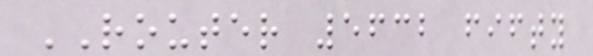ROUTER 5632 fifty
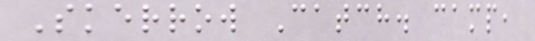Skerrow Catch. camp,
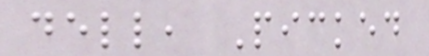dell, Picked
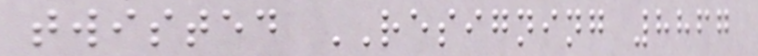twisted RESIGNING 8867
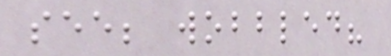see; wobbled?
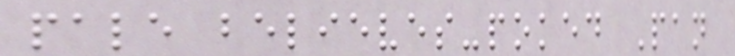pale believes-poked Pan
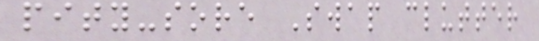pity-sore Swap clutter
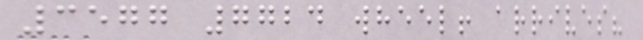3577 7724 wheel! arrives?
